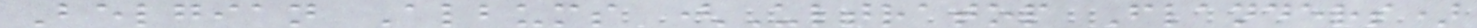Belgian Albums (Ultratop Flanders)
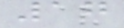17
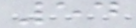54
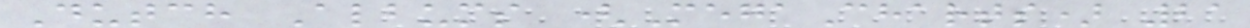Dutch Albums (MegaCharts) 21
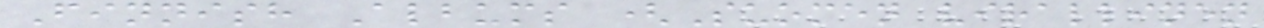Finnish Albums (Suomen virallinen
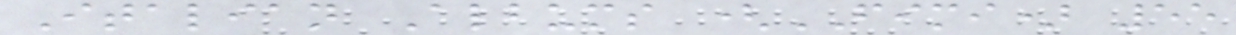Italian Albums (FIMI) 55
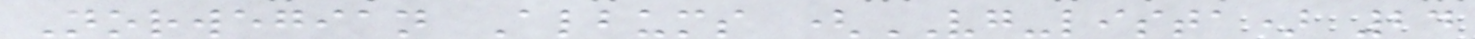Norwegian Albums (VG-lista) 24
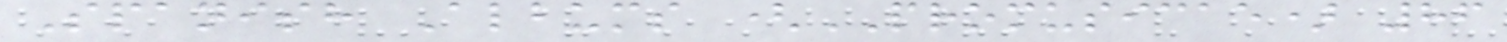Spanish Albums (PROMUSICAE) 86
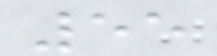55
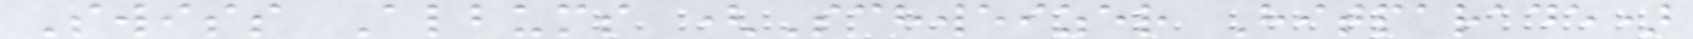Swiss Albums (Schweizer Hitparade)
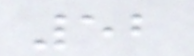52
